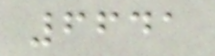6641
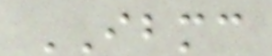IBMC
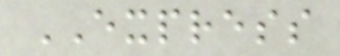EXPRESS
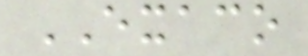EXACO
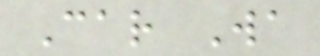Car Wa
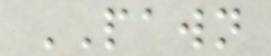PAWN
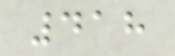418
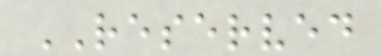RESERVED
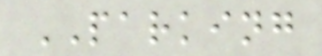PARKING
